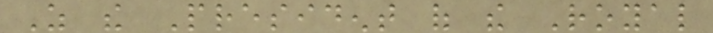As the President of the Royal
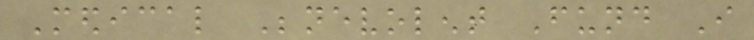Medical Benevolent Fund I
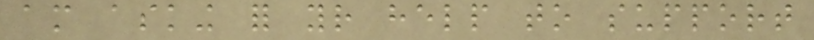am asking for your help to support
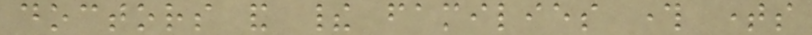doctors and their families through times
